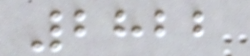2822
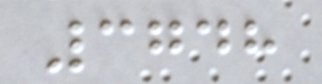3748
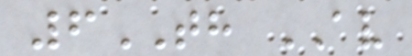6TH AV
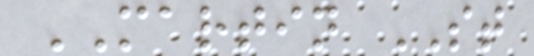MARTIN ST
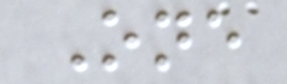One
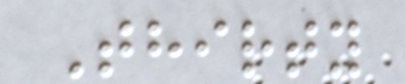Thirty
